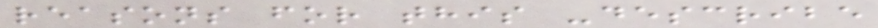reasons for this -describe
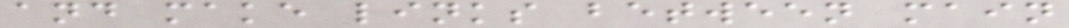and make links between main
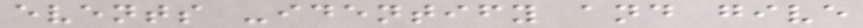events -identify and give
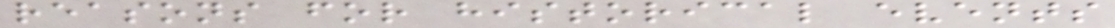reasons for historical events
